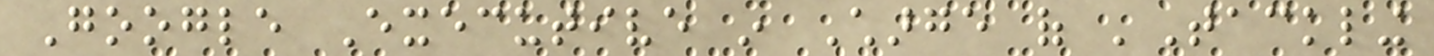Google Executive in Charge of 'Tackling
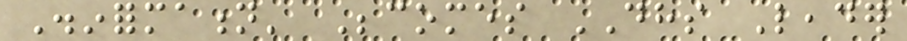Disinformation' Becomes DHS Leader
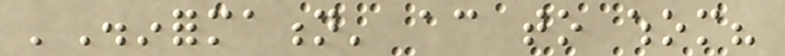'Disinformation' according to whom?
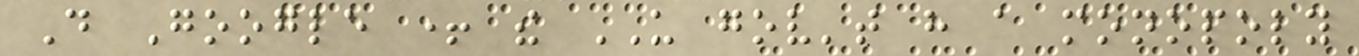Do Google + the US gov't have a monopoly
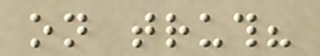on truth?
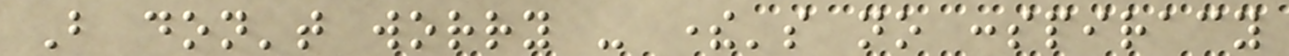But don't worry - there's no conspiracy
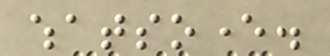whatsoever.
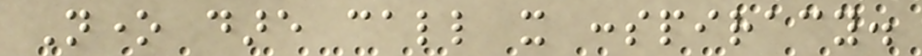None dare call it conspiracy.
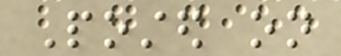Posted on
